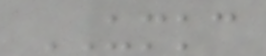UMKC
